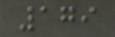179
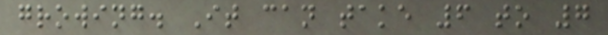growing. It can take 6 to 7
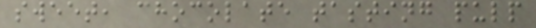sweet, chocolate tasting pulp
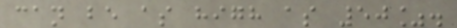can be as high as 50%.
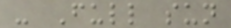- Full sun
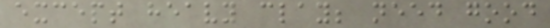except heavy clay; need good
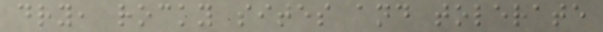dry, rocky sites and tolerate
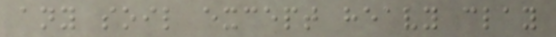any soil except heavy clay
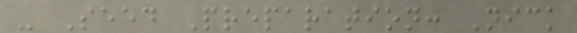- Seed Preparation: Nick
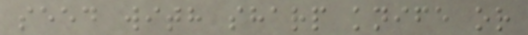seed with sharp knife or
